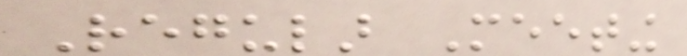Regular Meeting
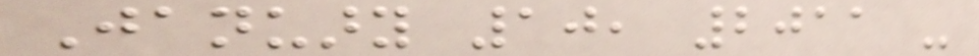January 10, 2011 -
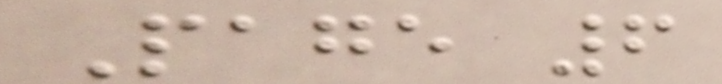Page 6
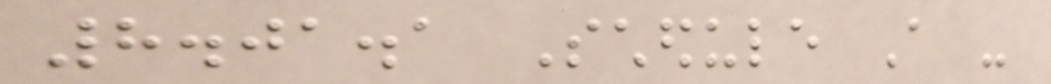8.01.1 Schedule A -
